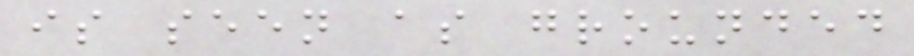is seen as grounded
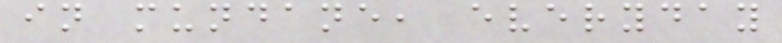in mundane, everyday
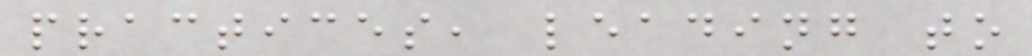practices, leading to
